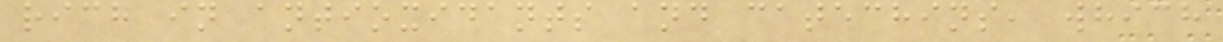rich in antioxidants and catechins, which
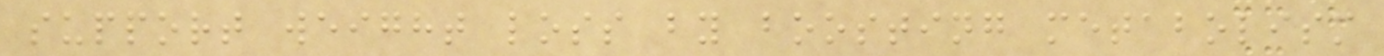support weight loss by boosting metabolism
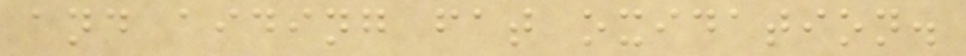and aiding fat oxidation.
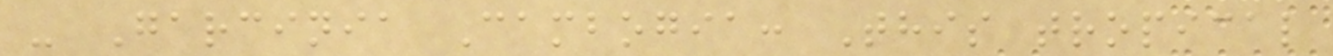- Garcinia Cambogia: This tropical
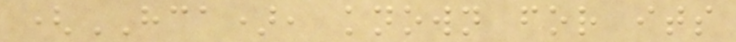(HCA), known for its
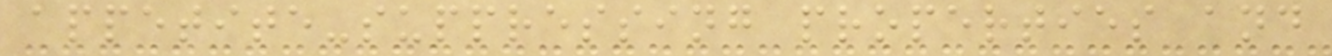appetite-suppressing properties and
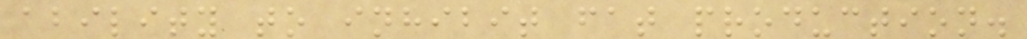ability to inhibit fat production.
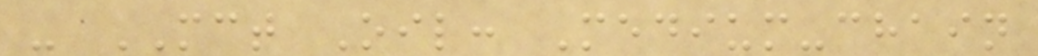- MCT Oil: Medium-chain
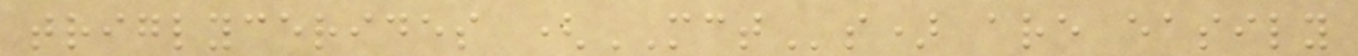triglycerides (MCTs) are easily
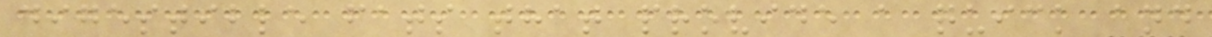digestible fats that provide a quick and
